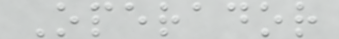Operador
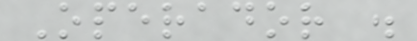Operador .
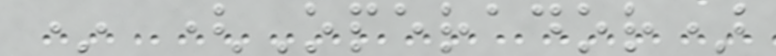* (Operador)
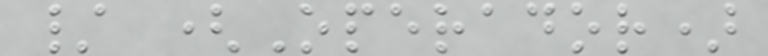/ (Operador)
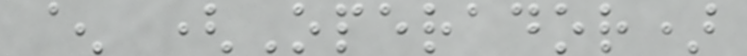^ (Operador)
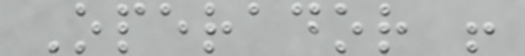Operador !
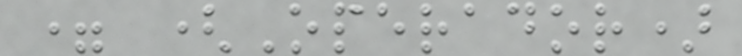= (Operador)
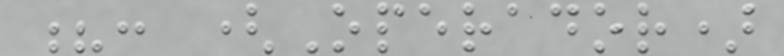?: (Operador)
